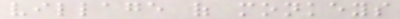village of monkeys
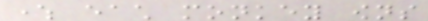where each monkey owns
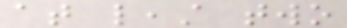at least two
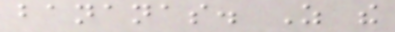bananas. As the
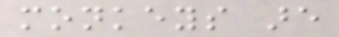monkeys are
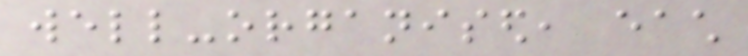well-organised, each
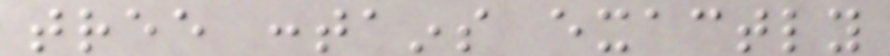tree contains exactly
